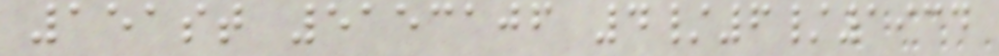151st 5153106 4/6/1934
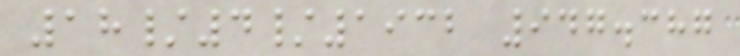18/4/1932 947.387
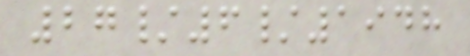27/6/1948
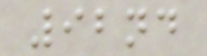92nd
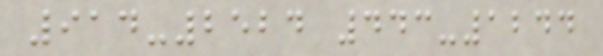914-2524 443-1244
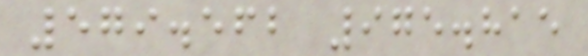579.562 975.815
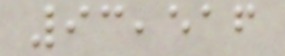93,516
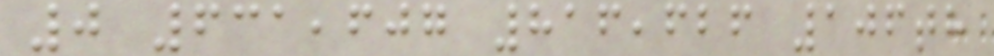0 631,607 816,626 106th
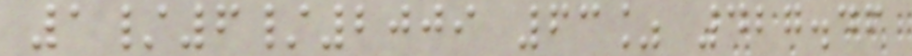1/6/2009 63% 427.46
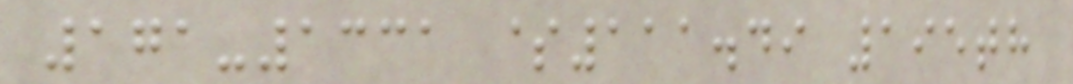171-1331 $111.49 195th
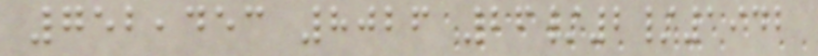752,453 8026 26/2/1942
